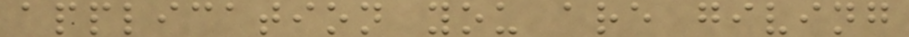application you are giving
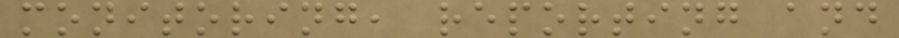monitoring, reporting and
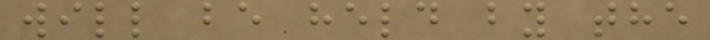will be held by the
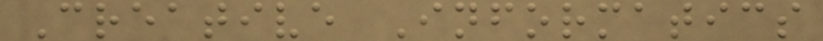Creative Informatics
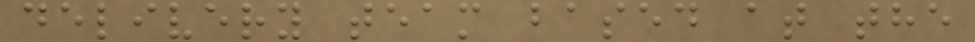delivery team based at the
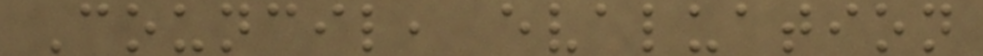Council, evaluation
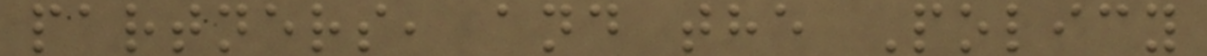partners, and the Policy
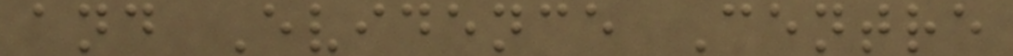and Evidence Centre
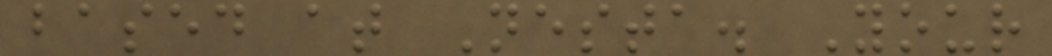based at Nesta. Your
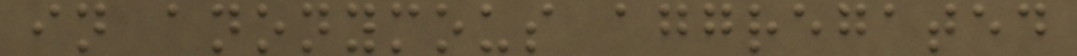in anonymous aggregated
